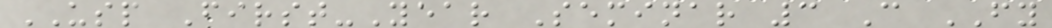USP First-Year Seminar 3 C FY
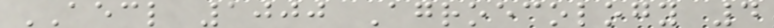AECL 1000 Agroecology 4
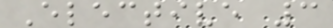Elective 3
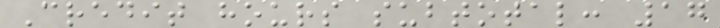Credit hours subtotal: 17
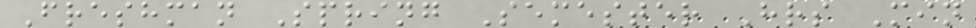Freshman Spring Semester Hrs Min
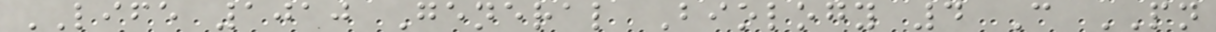LIFE 1010 General Biology 4 C PN
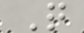Q
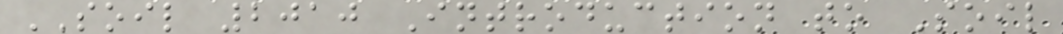SOIL 2010 Introduction to Soil
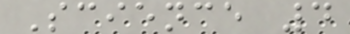Science 4
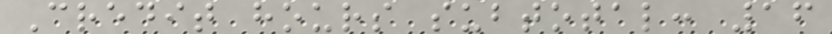Credit hours subtotal: 16
